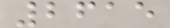2615
